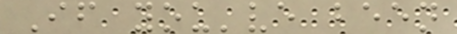If you've been
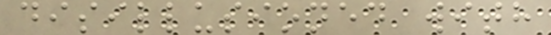disillusioned with
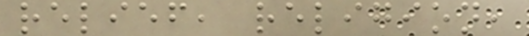relief, religion,
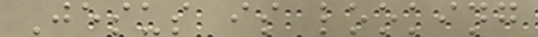Jesus is looking
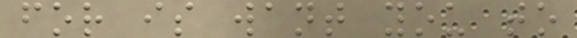for is want you to
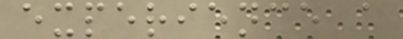experience a
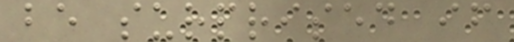be surprised if
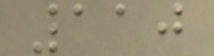110
